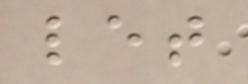let
